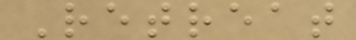Retreat
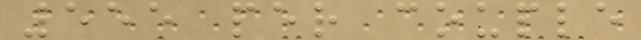555 per couple
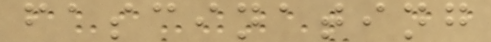fascinating
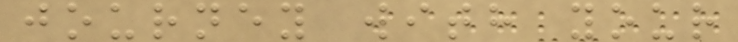journey with your
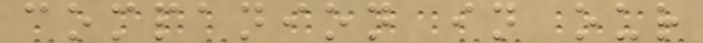companion in our
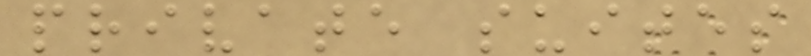private suites
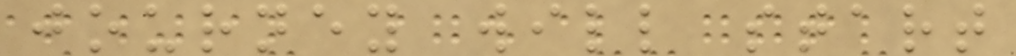journey will start
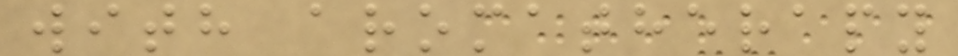with aromatherapy
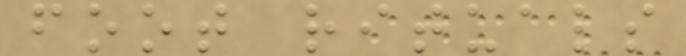foot rituals
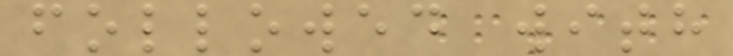followed with
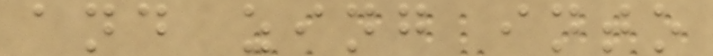and zing into
